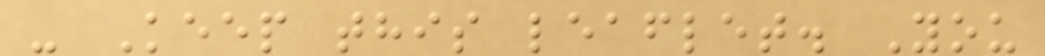- Keep this leaflet. You
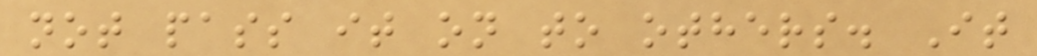not pass it on to others. It
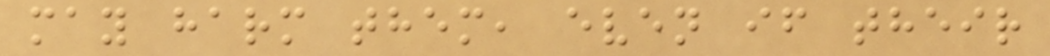may harm them, even if their
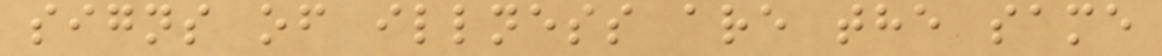signs of illness are the same
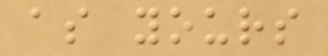as yours
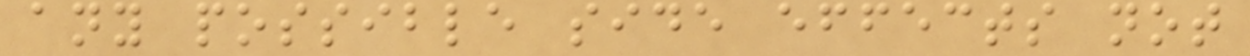any possible side effects not
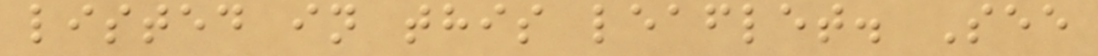listed in this leaflet. See
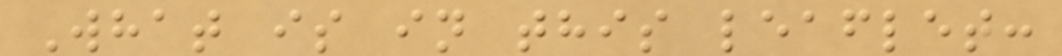What is in this leaflet:
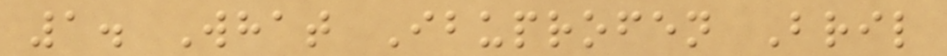1. What Ibuprofen Bril
